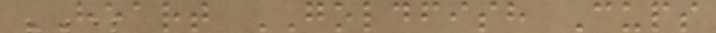HEART GOLDFISH Cups
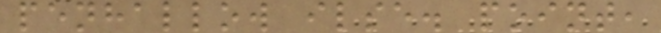penhallow ilse. point,
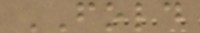FOLD
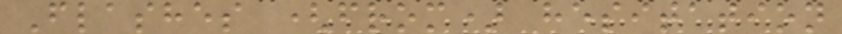Flashes (from) hesitation
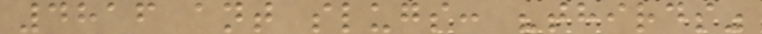4816 ant slugs: "thirds"
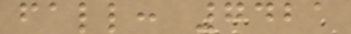fall: 7421
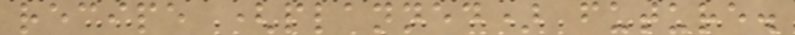recipe (planned) future.
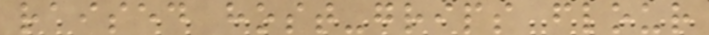raised host-grips flour
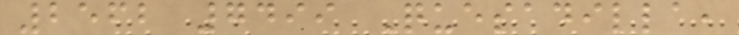2562 7499 Quesadilla,
